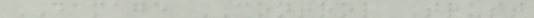DAMAGE CONTROL Trust
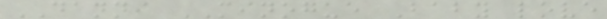DANNI MINOGUE Baby love
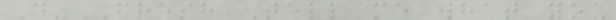D-FRESH Tell me what you
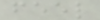feel
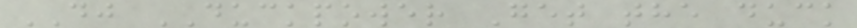DJ DUCKPOWER Get the duck
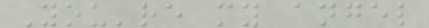You're my angel
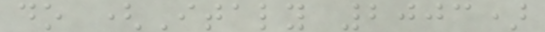do (Italy 2003)
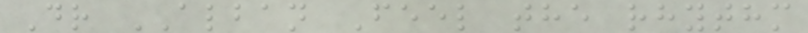Dr ALBAN Feel the rhythm
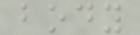body
